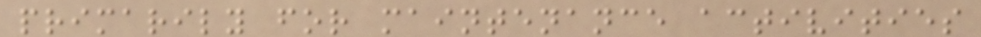primarily for maintenance activities
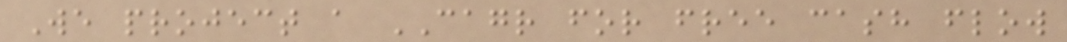We project a CAGR for free cash flow
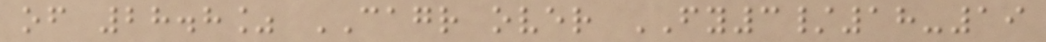of 28.8% CAGR over FY3/18-19
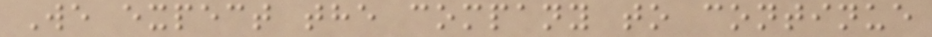We expect the company to continue
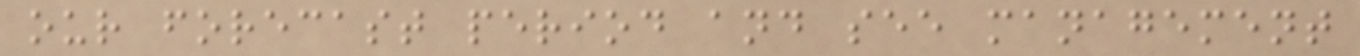our forecast period and see management
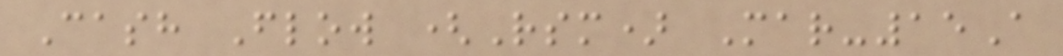Cash Flow (Rsm) Mar-15A
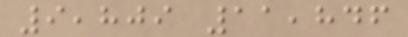9,809 11,846
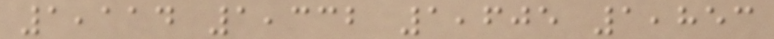1,114 1,332 1,605 1,853
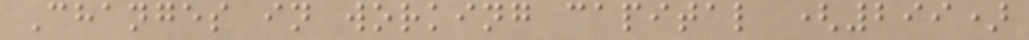Changes in working capital (299)
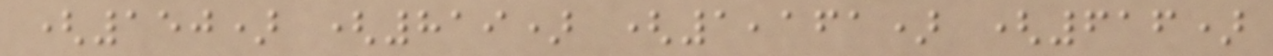(150) (819) (1,161) (616)
